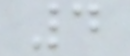4
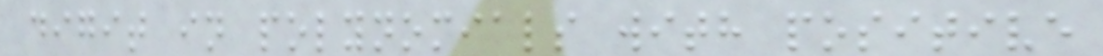digit in polynomials with positive
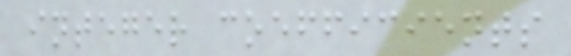integer coefficients
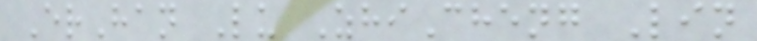ErHan Lu ZhiCheng Lin
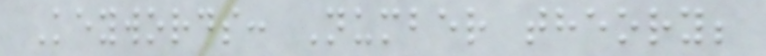Keywords: Number theory;
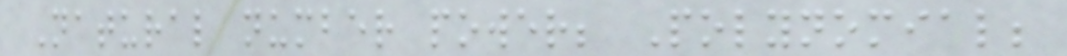Natural number power; Polynomial;
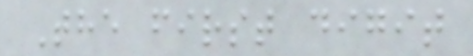The first digit
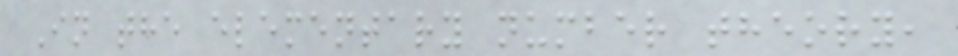In the elementary number theory,
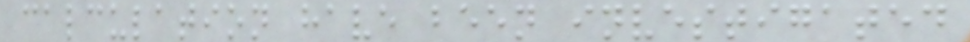calculation have been investigated
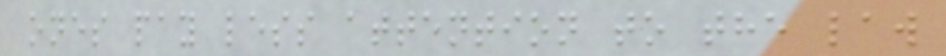ones pay less attention to the law
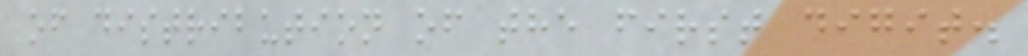of distribution of the first digit.
